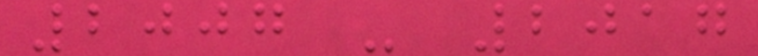2007 - 2017
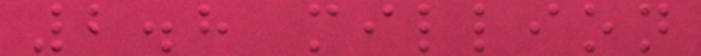2.8 million
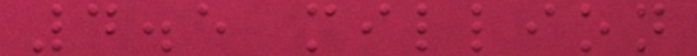4.5 million
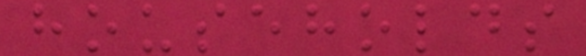households
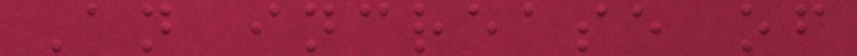An increase of
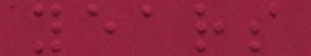years
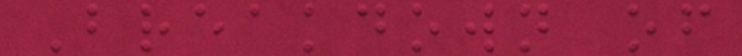Breakdown of
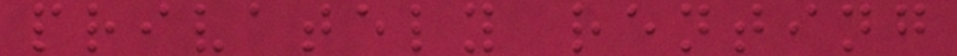privately renting
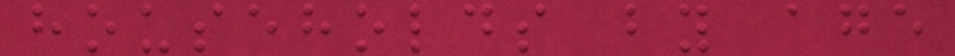households by age
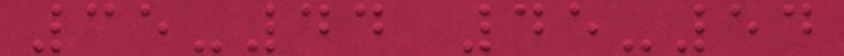35-44 45-54
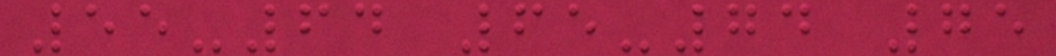55-64 65-74 75
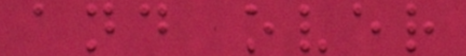and over
